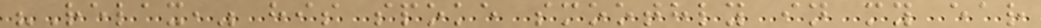"Relax," his spoke smoothly in my ear
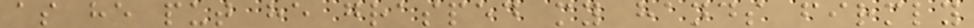as he put he grasped my hands firmly
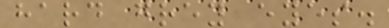hard grey eyes.
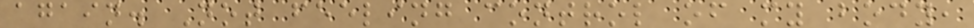again. Not feeling control of my body,
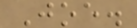Joe.
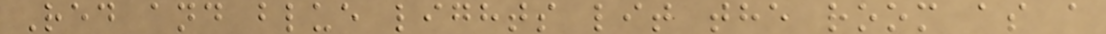Red and blue lights lit the room as a
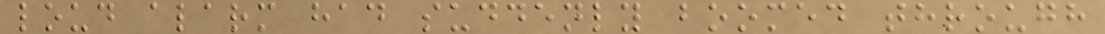loud alarm had suddenly boomed through
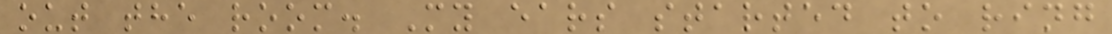out the room. My ears started to ring
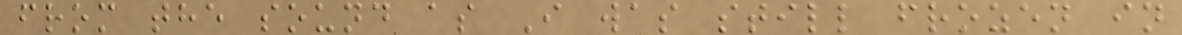from the sound as I was still frozen in
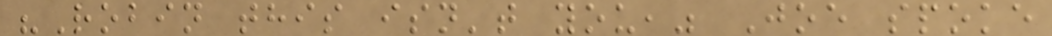"Robin this isn't you," Joe spoke
